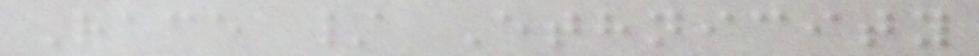Race / Ethnicity
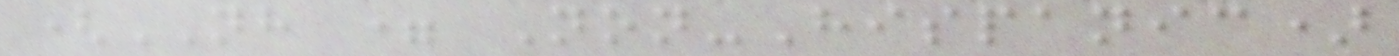(NH = Non-Hispanic)
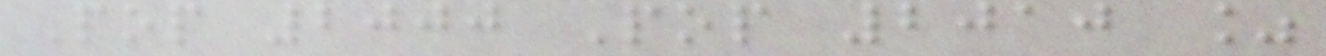Pop 2000 Pop 2010 %
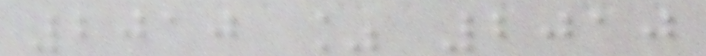2010 % 2010
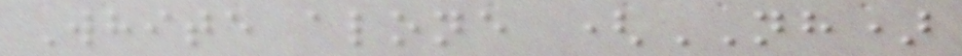White alone (NH)
